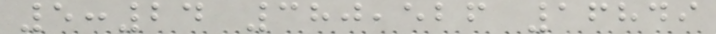5:24 380,526 16849
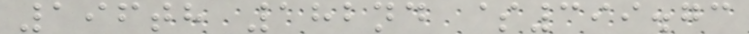196th 182nd $399.73
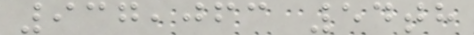937,063 54th
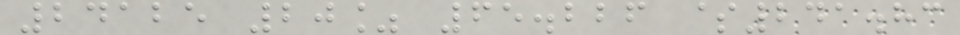24125 20% 65.226 $241.83
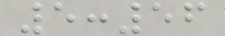5:56
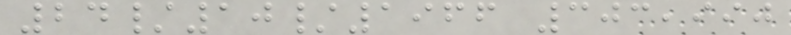24/10/1966 303,990
